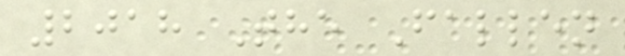2018 The Fallen
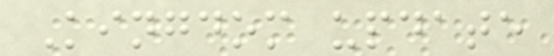Kingdom update
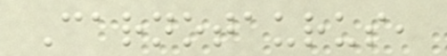Carnotaurus,
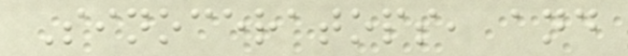Sinoceratops, and
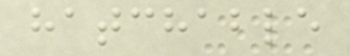hatchable
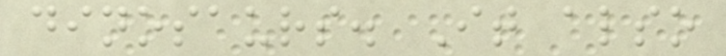dinosaurs. It also
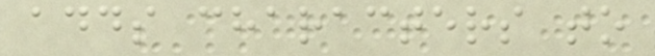adds characters to
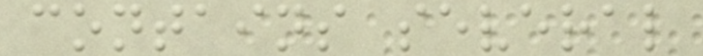contains several
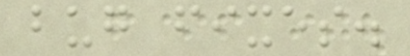bug fixes.
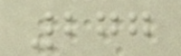277
